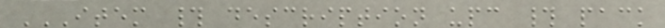ITEM # DESCRIPTION UPC # PACK
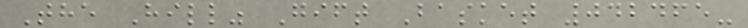The Hill" Gift Basket 042465-
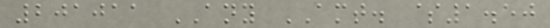201011 ANY AMT. $1.50
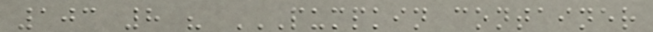103 8 " PUMPKIN CONTAINER
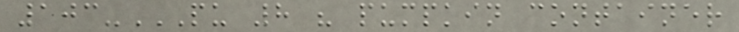103-PU 8 " PUMPKIN CONTAINER
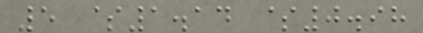5 $1.14 $0.98
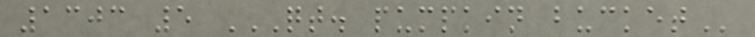1303 5 QT. PUMPKIN BUCKET
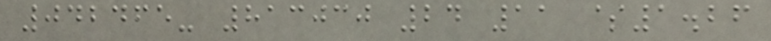042465- 813030 24 11 $1.26
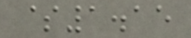$1.15
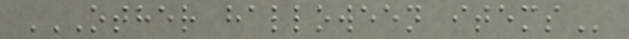OTHER HALLOWEEN ITEMS
